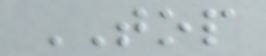TOP
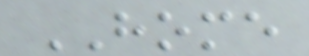HOME
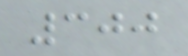300
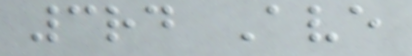3rd Ave
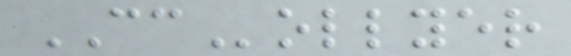CCollyer
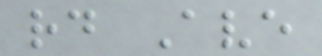rd Ave
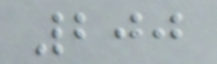200
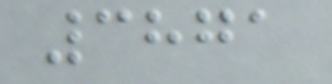3871
